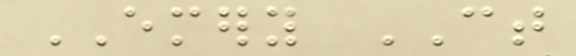EMERY CT
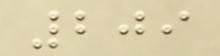209
